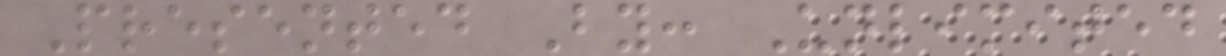Presented By: Unlimited
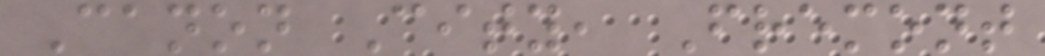Canon City, Fremont
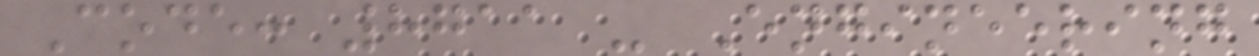Code: 8711 - Engineering
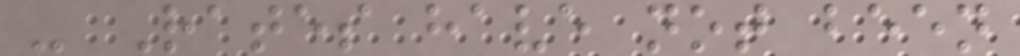- Rates have not been
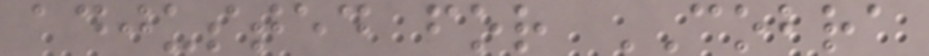adjusted for COBRA
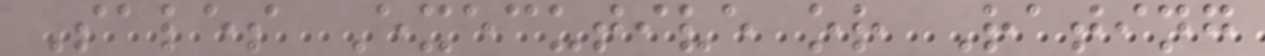Sales Executive or Rating
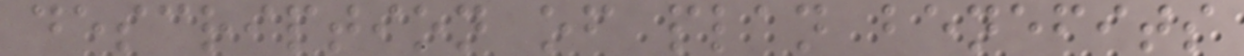description of plan benefits
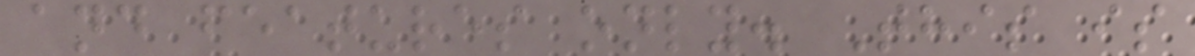and features only. This is
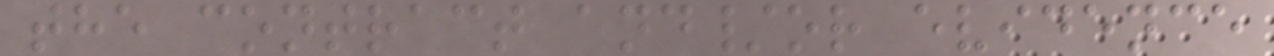the contract and/or evidence
